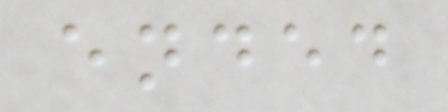ended
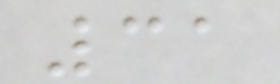31
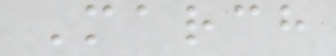March
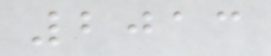2013
